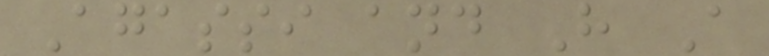Agassi and H A
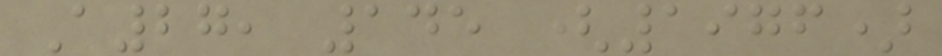A27, 145 (1976)
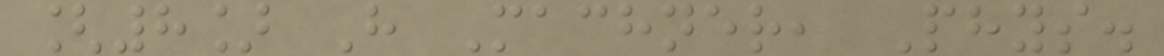[8] H Machner, Phys.
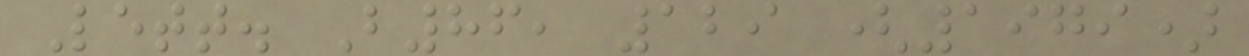Lett. B86, 129 (1979)
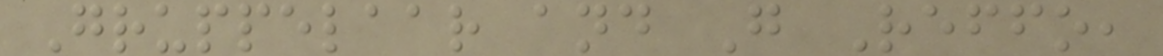Gruppelaar and G Reffo,
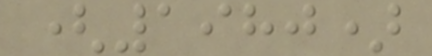(1980)
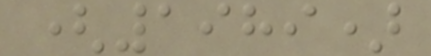(1989)
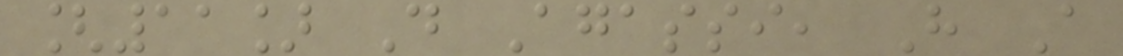[11] D Agassi, H A
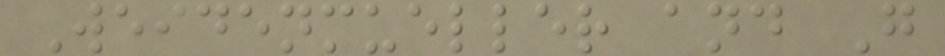Weidenmueller and G
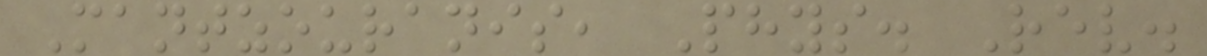Mantzouranis, Phys. Rev.
